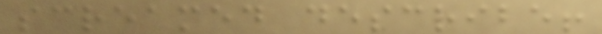screamed describe!
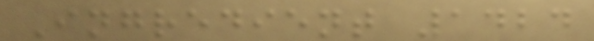Ingredient 1424
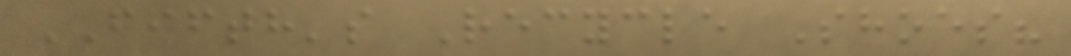FIFTH's Recycle Shoes?
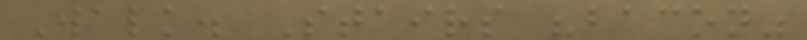Walk. Stairs "bacon"
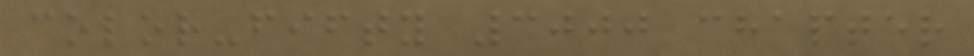color-fifty 3000 chapter
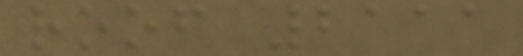roof 2111
